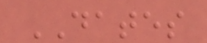DATES
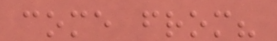come from?
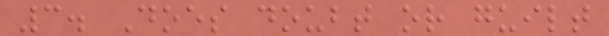3. Does doubt or guilt
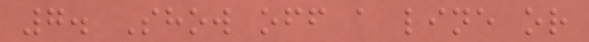7. Show off a line or
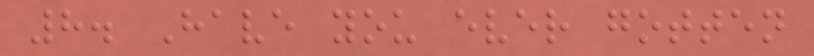8. Have you ever gotten
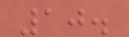10.
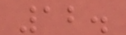12.
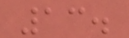13.
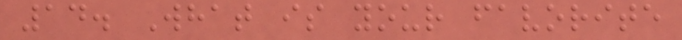14. What is your favorite
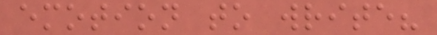emotion to write?
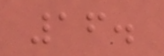16.
